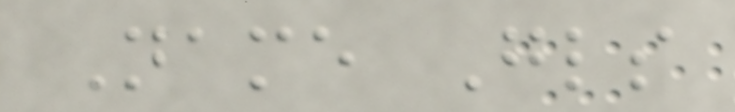Name Gls
